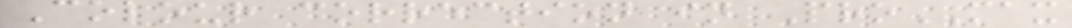Colour correction in ProMAX
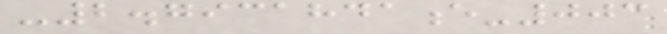-2.7931841e-003
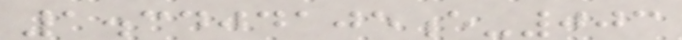1.3404105e-003
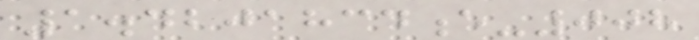1.4201834e-008
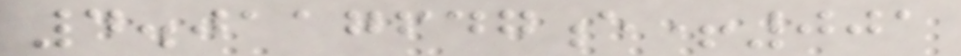4.0117647e+001
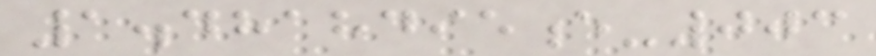1.4818495e-003
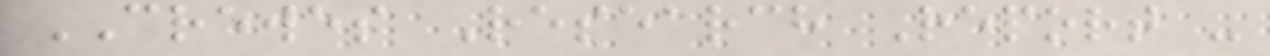CREWES Research Report -
